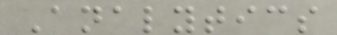Analytics
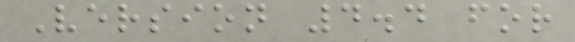Version 4.4 for
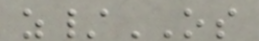z/OS
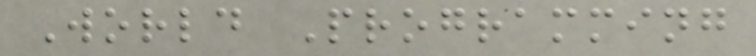World Programming
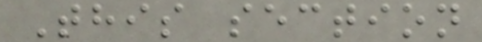This section
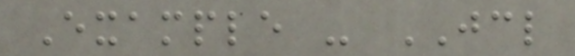Example - JCL
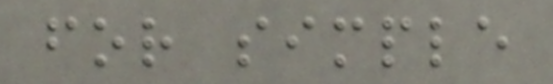for simple
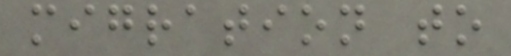migration to
